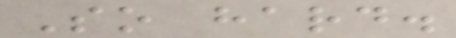So hard.
